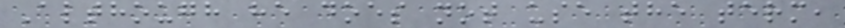Although he does not use the term,
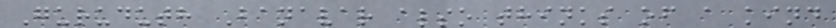Guruduth Banavar also thinks of a kind
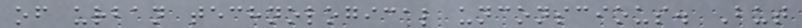of urban technological unconscious. But
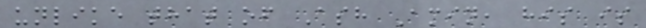unlike that of Ash Amin, his is
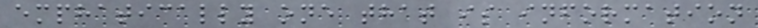emphatically one that is information
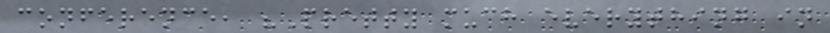conference, "Pretty much everything in
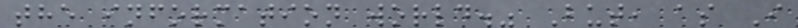the information world." But, as I
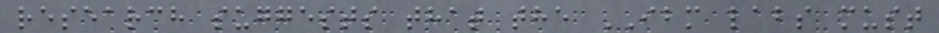research suggests that the IBM labs must
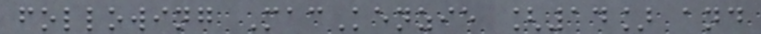following MacKenzie [14] and
